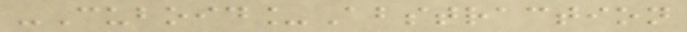-Cuboid_Abstraction
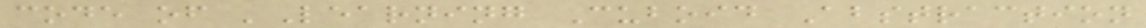code of 'Learning Cuboid Abstraction
